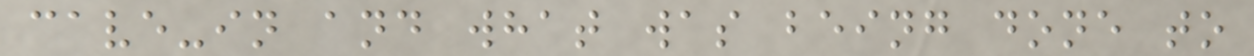cave-in and what was being done to
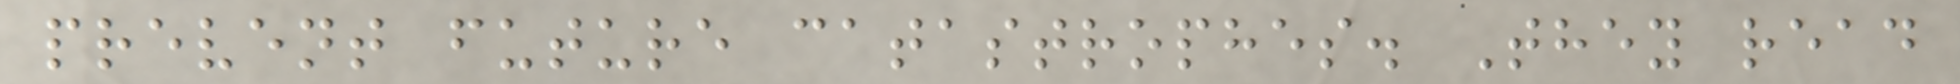prevent future catastrophes. They read
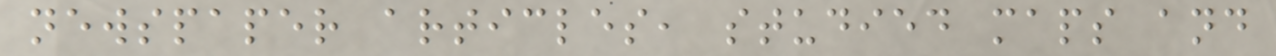newspaper articles, studied maps and
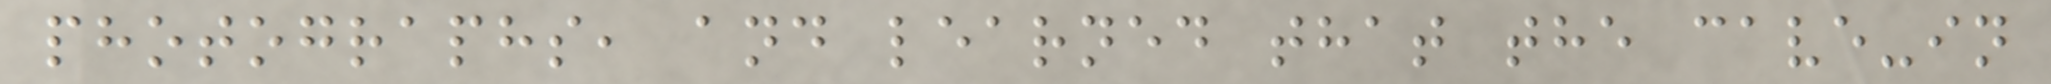photographs, and learned that the cave-in
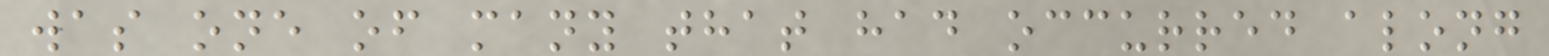was one of many that had occurred along
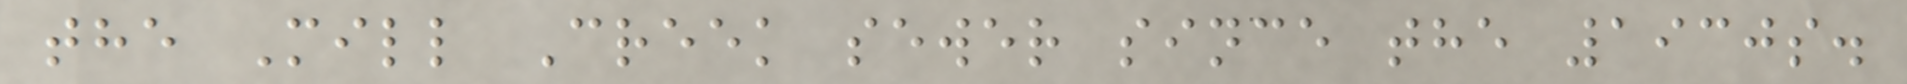the Mill Creek sewer since the 1930s.
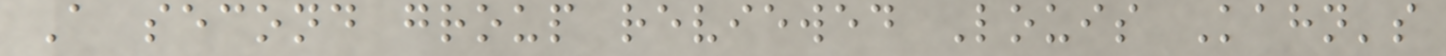A second group reviewed Louis Kahn's
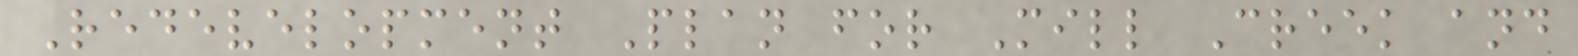Redevelopment Plan for Mill Creek and
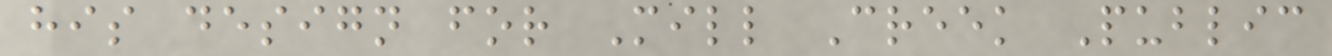his design for Mill Creek Public
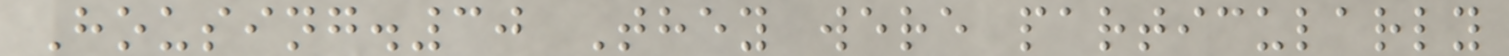Housing.30 They were particularly
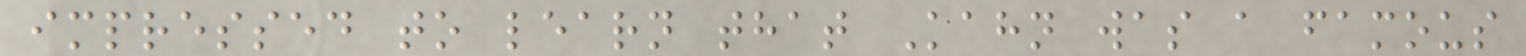impressed to learn that Kahn was a famous
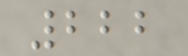222
